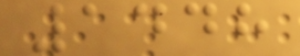1448
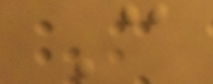C
